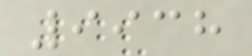9938
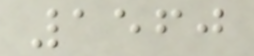1560
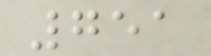751
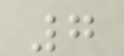7
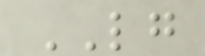LG
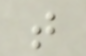t
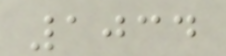1034
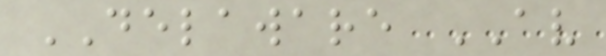DELAWARE AV
